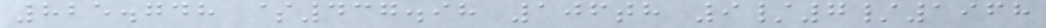825.748 $437.98 106th 9/7/1968
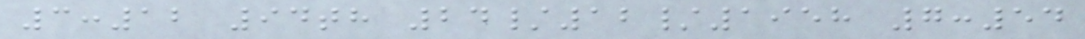3:12 94th 24/12/1958 7:54
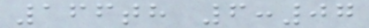166th 6:07
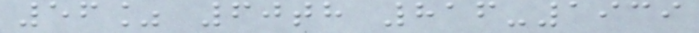56% 60th 816-1939
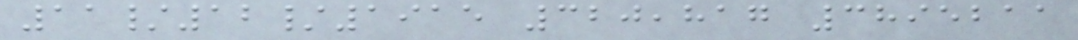11/12/1915 320,817 3895211
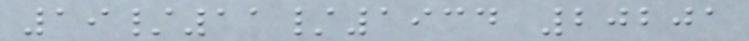19/11/1934 20201
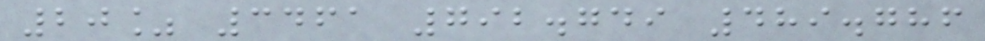20% 3461 792.749 489.786
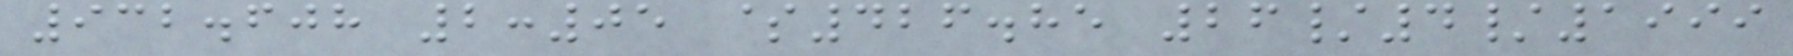932.608 2:05 $426.85 26/4/1999
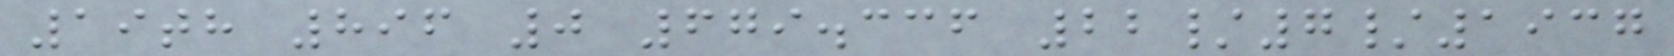19th 896 0 679.336 22/7/1937
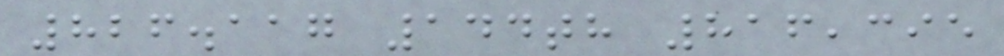826.117 144th 816,395
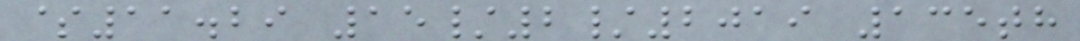$11.29 15/2/2019 135th
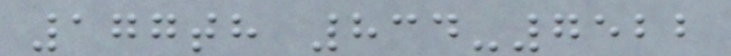177th 834-7522
